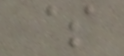$
